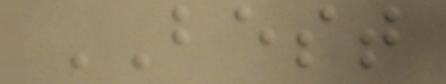BEST
